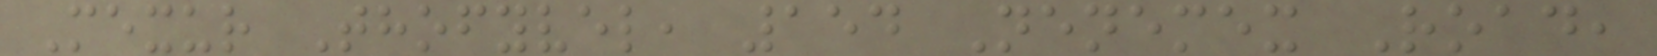Mexur Thofyvel, 154 Nenemex Road,
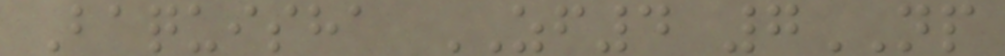Baquisha ZF4 7NP
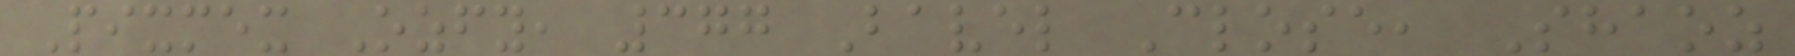Pixmex Ozfy, 377 Bavel Close, Shaoz
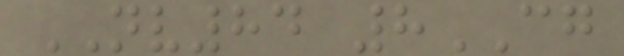NV84 8CG
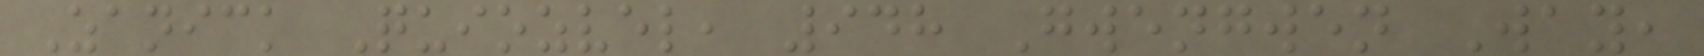Zanick Quiozvel, 948 Gwengwen Way,
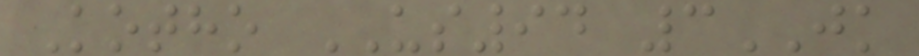Kotho US94 3JK
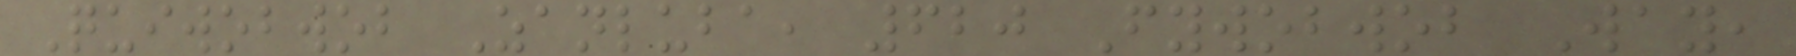Quiwobwob Zanluba, 620 Fywobwob Way,
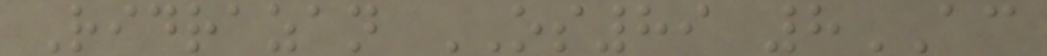Ridrazan OS89 8AC
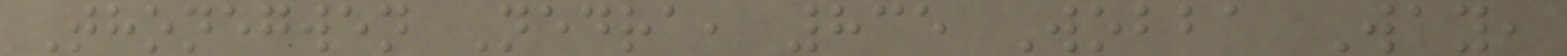Thonegwen Nedra, 835 Wobba Way,
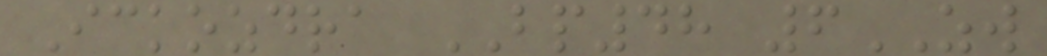Ickozdra BP48 6ZW
